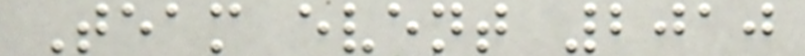Team event 2010
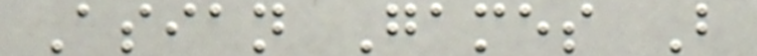Asian Games B
